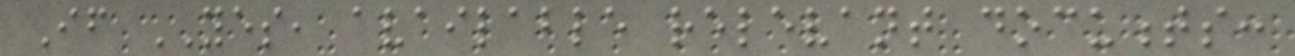If YES, available relevant documents:
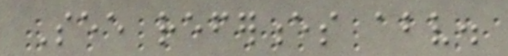See references above.
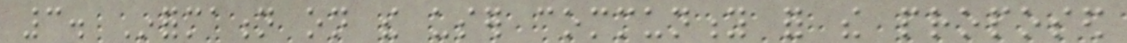3. Information on the user community for the proposed
